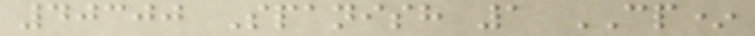40300 Spanish 1 CP*
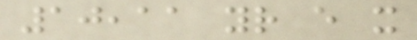10,11 yr e x
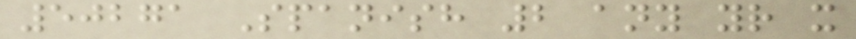50271 Spanish 2 any yr x
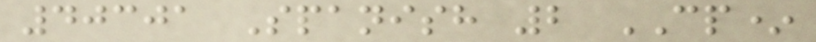40301 Spanish 2 CP*
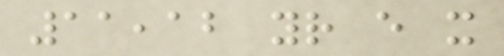11,12 yr e x
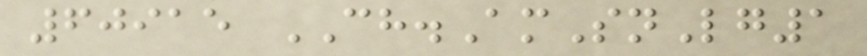60915 CH.AmSnLg1
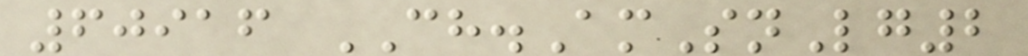60916 CH.AmSnLg2
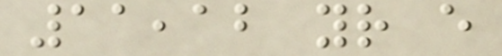11,12 yr e
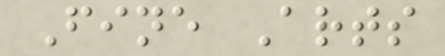Fine Arts
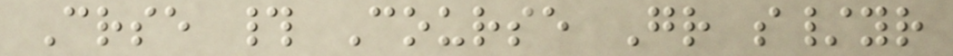Crse # Course Gr s/yr
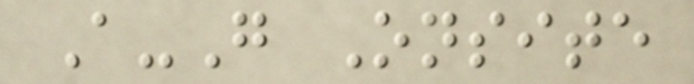A-G Onsite
